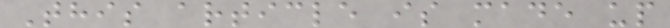This article is made up
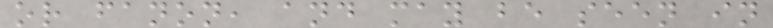or fanon, and may be seen in
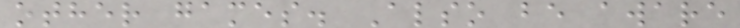other games. Also be aware
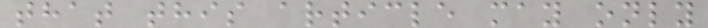that this article may only
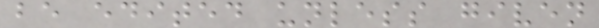be edited unless given
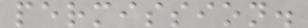permission.
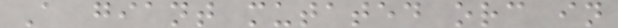A giant mutated orc in
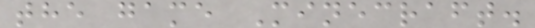the game Minecraft.
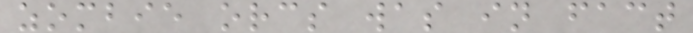zombie orcs was in fact
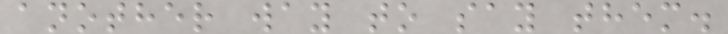another way to say them.
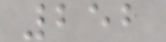252
